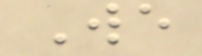We
